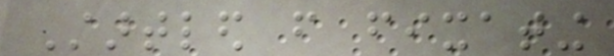Startled from fixating
